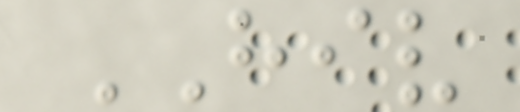HIV
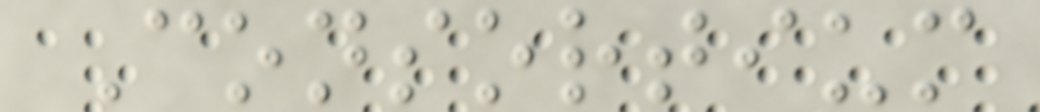Consortium
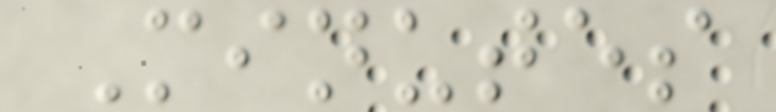Minutes
